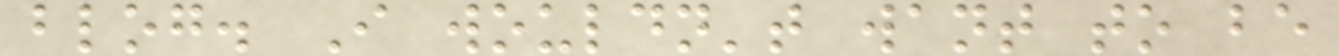blog. I wouldn't want to be
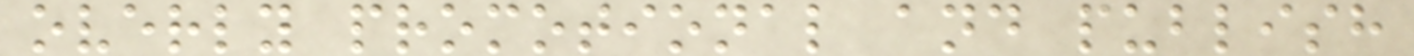overly promotional and publish
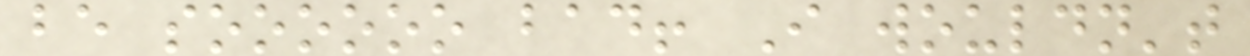be soooooo bad! I wouldn't
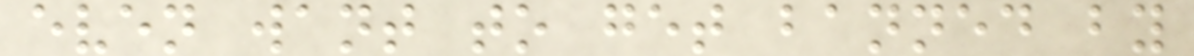even want to get banned by
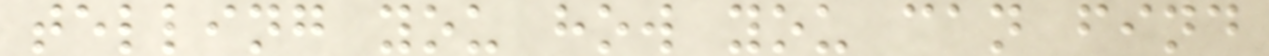telling you how you can find
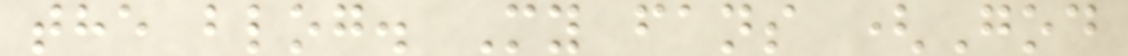the blog. My fans (God
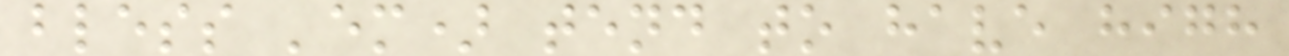bless 'em) tend to have high
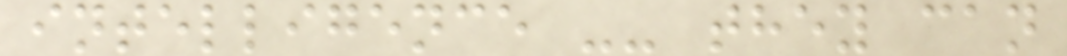intelligence -- they can
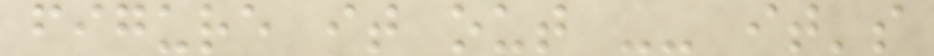figure it out -- it's
